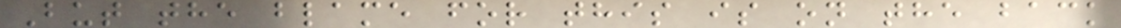But the blame for this is on the back
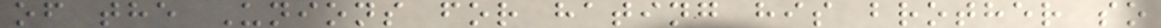of the Unions for hating his brother so
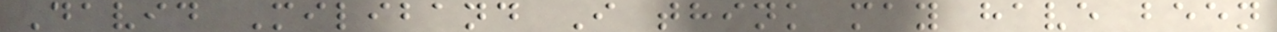David Miliband I think may have been
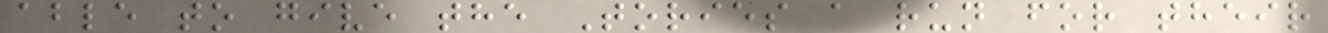able to give the Tories a run for their
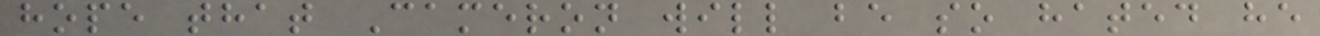hope that Cameron will be so hated he
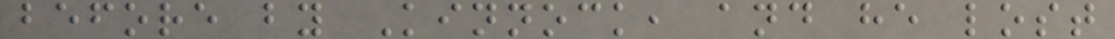before by Kinnock, and he lost
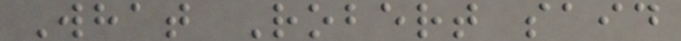What Robert said
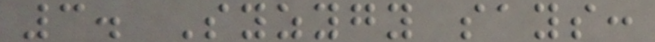3. Syzygy says:
